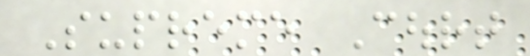Supreme Court
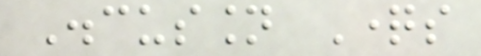Discussion Questions
